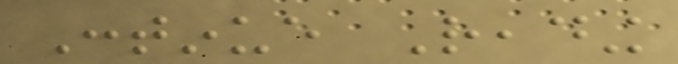Continue Reading
